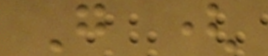G (
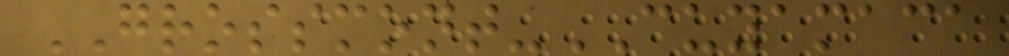GROSSMONT-CUYAMACA
